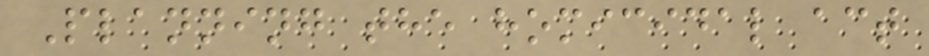Planning the homicidal act
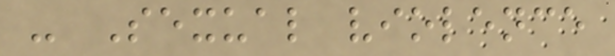- Sexual violence
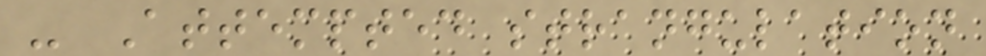- Attempted strangulation
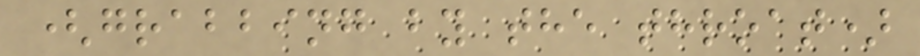(grabbing by the throat)
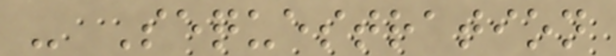- Sequestration
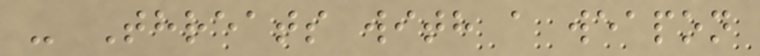- Threats with a weapon
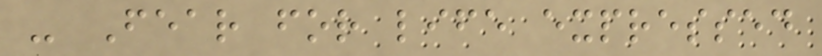- Fear for life expressed
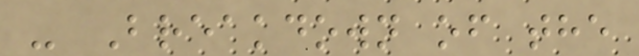- Breakdown of the
